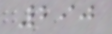290
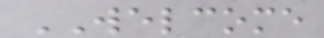WELCOME
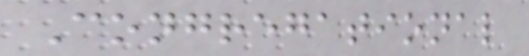Congregational
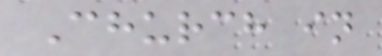Church in
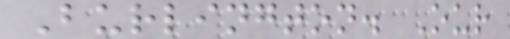Burlington. Our
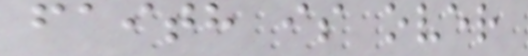faith is over
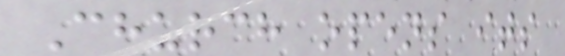Church opens its
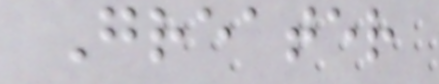Greater
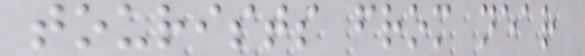tourists from near
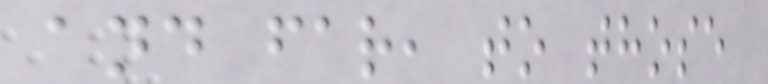and far, to those
